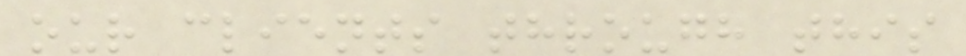our clients through this
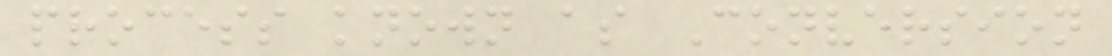process known as Conversion
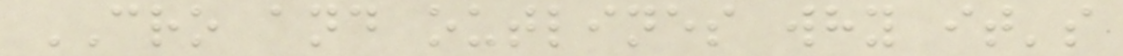CRO and outlines why it's
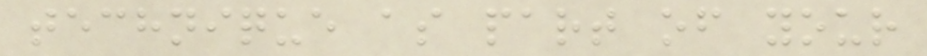technique as part of your
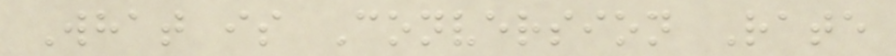What is Conversion Rate
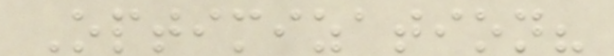Optimization?
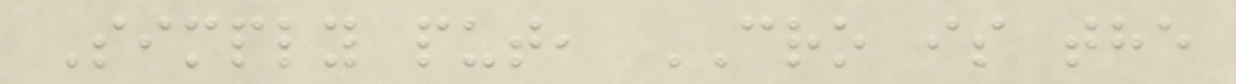Simply put, CRO is the
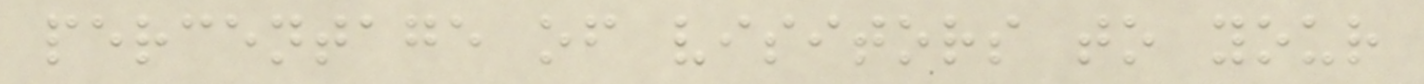percentage of visitors to your
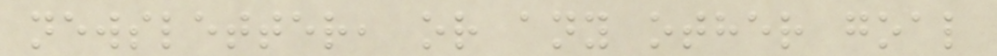newsletter, or any other goal
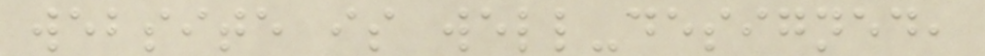website is well-designed,
